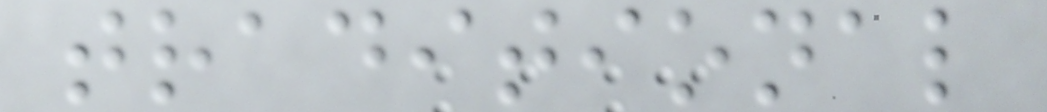traditional
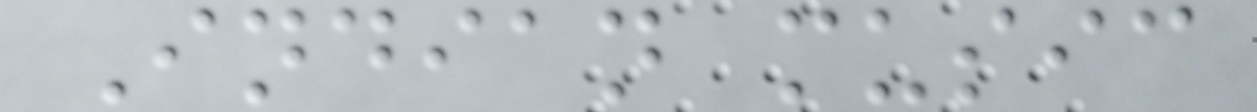Indian music
